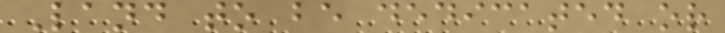Land to be dedicated or
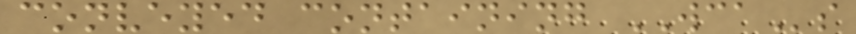conveyed containing WCAs
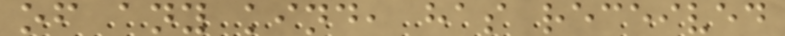of any kind, has received
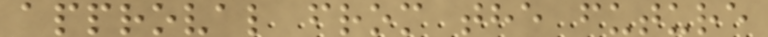approval from the future
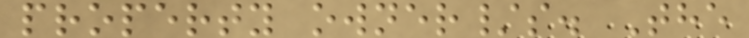property owner/s. The
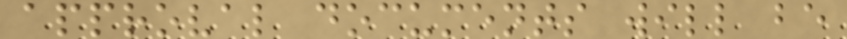approval documents will be
